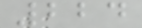224
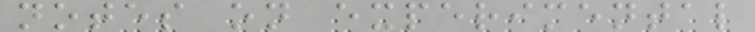notes on experimental
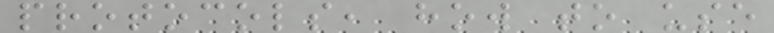protocols, how to use
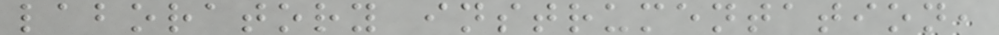laboratory instrumentation,
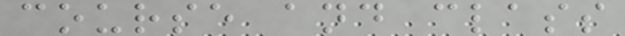course and class
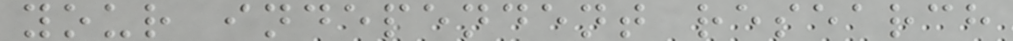your independent research
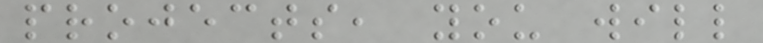projects, you will
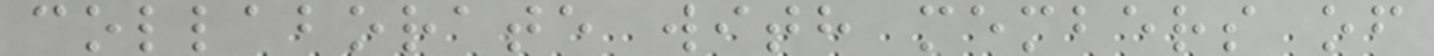collaborate with members of
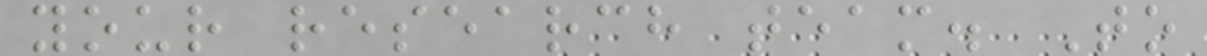your research team. To
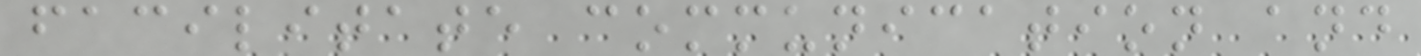facilitate communication and
